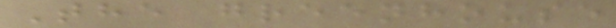The greenhouse
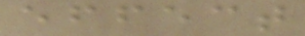effect
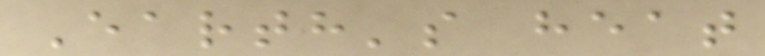Earth's heat
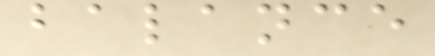balance
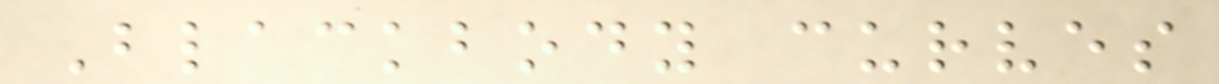Blackbody curves
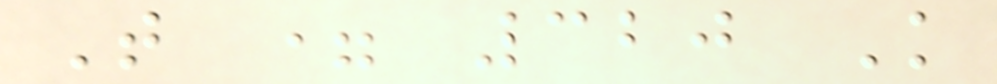T = 320 K
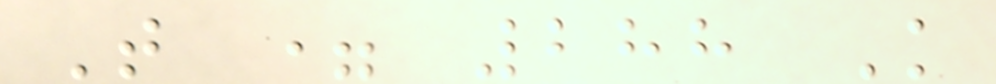T = 288 K
